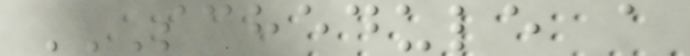SCHEDULE A
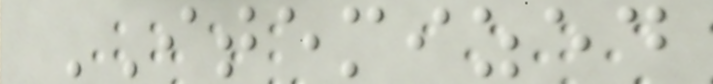ITEMIZED
